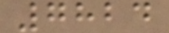7824
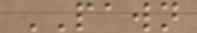PAWN
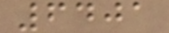6401
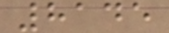8145
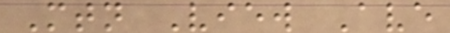Mtn View Ave
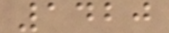1420
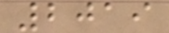2019
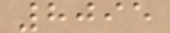8095
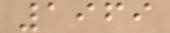1969
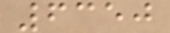6350
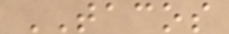TACOS
